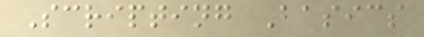Scripting Basics
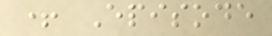+ Episode
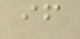if
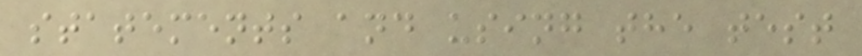statements and using the test
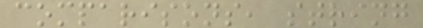comparisons, string
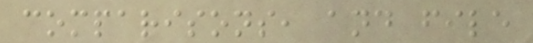comparisons, and file
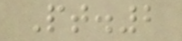Pt.2
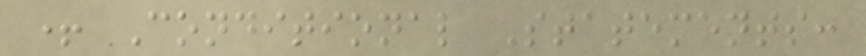+ Conditional Statements:
